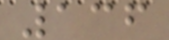136
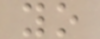yo
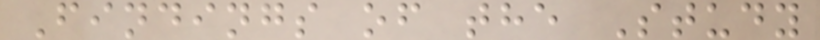Findings of the Study
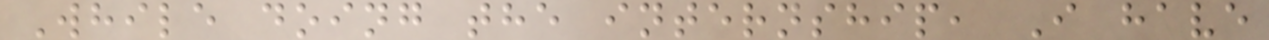While doing the internship, I have
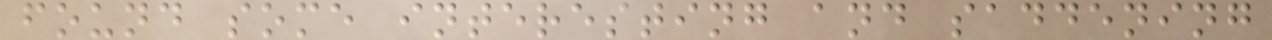found some interesting and saddening
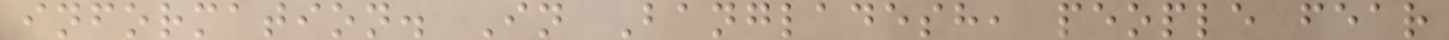information. In Bangladesh, people fear
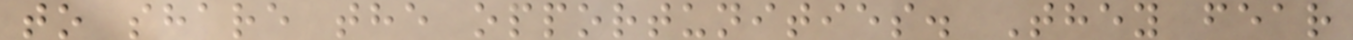to share the opportunities. They fear
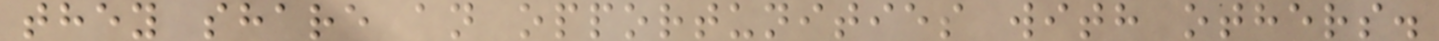they share an opportunities with others.
